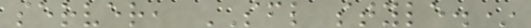server, SFL style.*
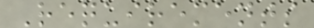Requirements
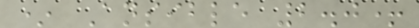* Ansible 2.0+
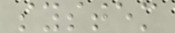system
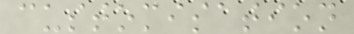customisation
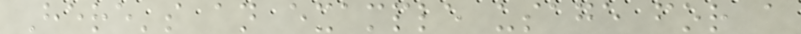Here's an example usage for a
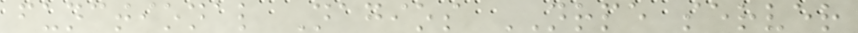functional Nagios NRPE server
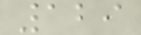129
